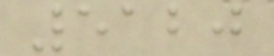5120
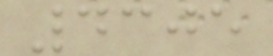4305
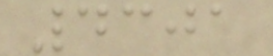4301
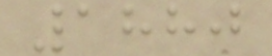1880
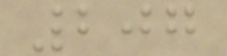207
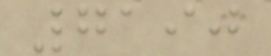7190
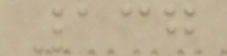137
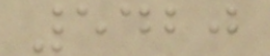5420
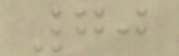70
